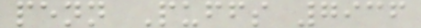penn Puffs 7936
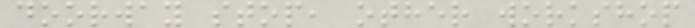doorway stop, other workshop
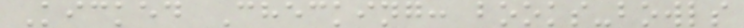Kicked Checking: books-bowls
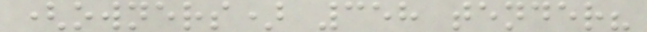(owners) 358 tender?
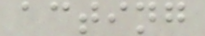acting
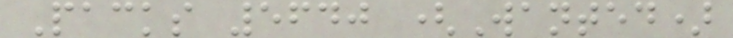Packs 5640 (Wanted)
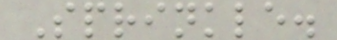Sprinkle.
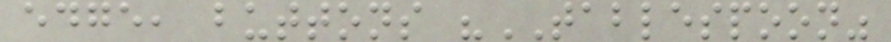edge, buttons "TABLESPOON"
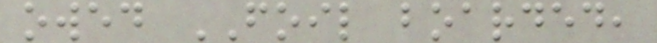owed FOIL boarded,
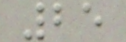25
